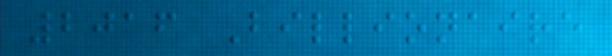2016 Billionaire
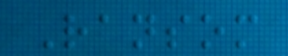Ransom
